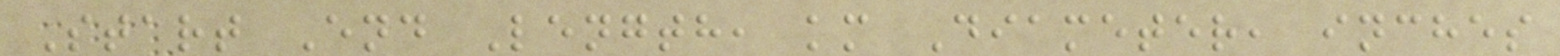Start End Length, km Diameter, inches
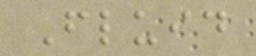Fluid
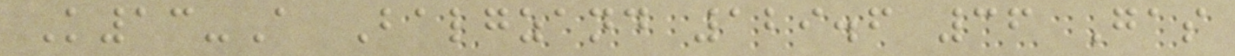K13-A Balgzand 129.6 36 Gas
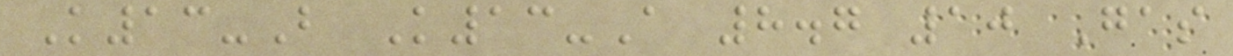K13-B K13-A 8.7 10 Gas
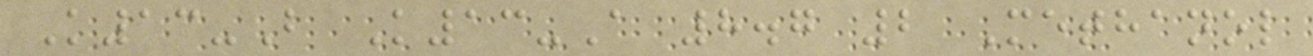K13-B K13-A 8.7 2 Methanol
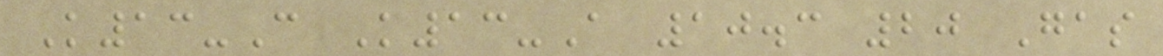K13-C K13-A 10.3 20 Gas
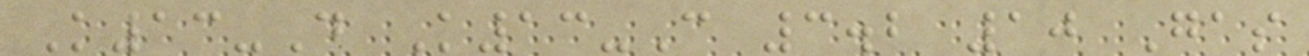K13-D K13-C 3.2 10 Gas
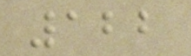122
